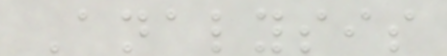Analysis
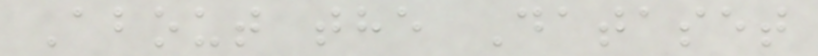About the Dataset
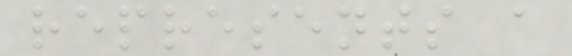represents a
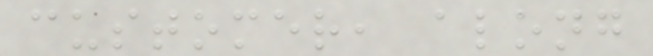customer, along
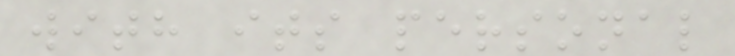with its personal
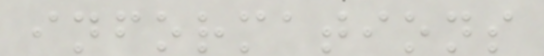informations
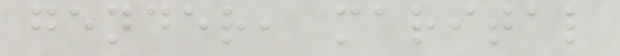gender, marital
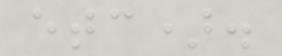etc).
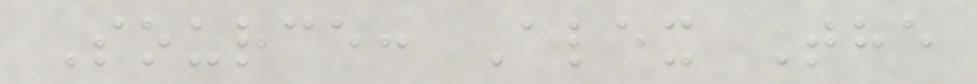Source: Alex The
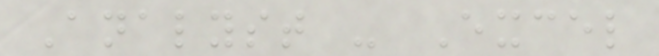Analyst - Excel
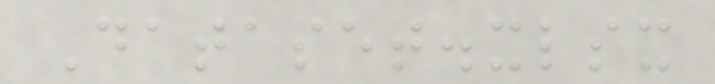Dataset.xlsx
